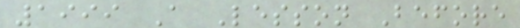1999 A Lesson Before
